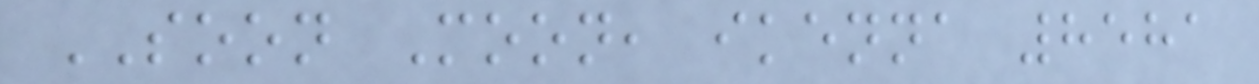SOON Moon, ikenna 8581
